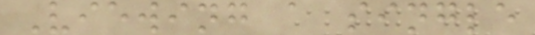Viewing a single
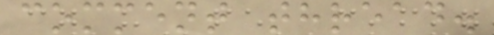comment thread.
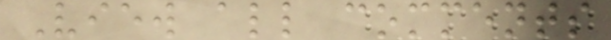View all comments
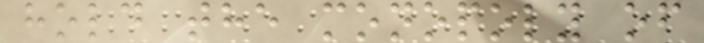hold the monopoly of
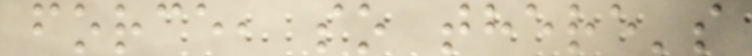force, so there's
